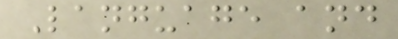Language and
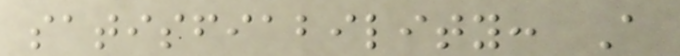satisfiability: A
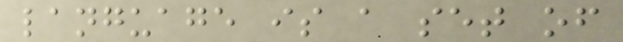language is a set of
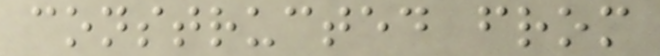constructed from
